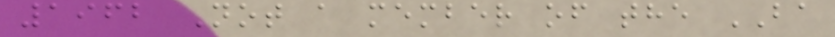1962 Not a member of the BA
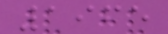1965
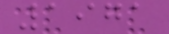1971
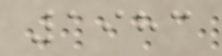1983
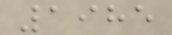1985
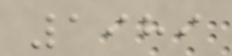1989
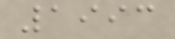1993
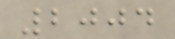2004
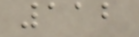112
